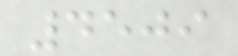4509
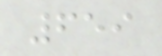659
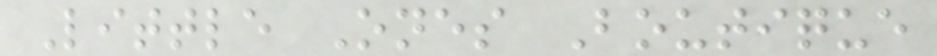Little Ones Boutique
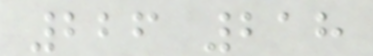226 218
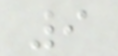9
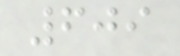609
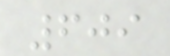609
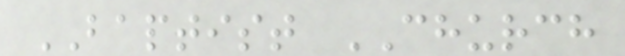BAPTIST CHURCH
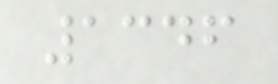1346
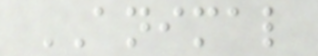ANIMAL
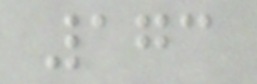173
